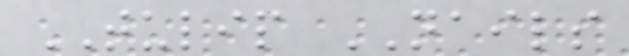TULIP NAILS
